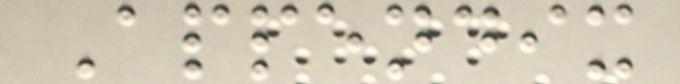Appendix
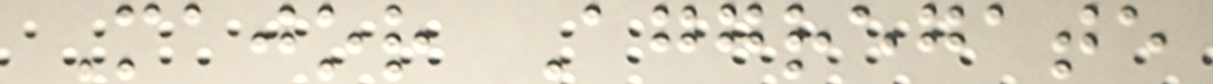Major Aggregate
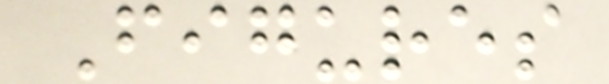Figures
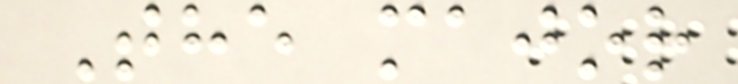The major
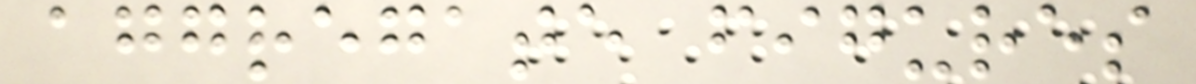aggregate figures
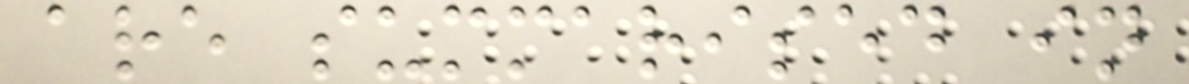are summarised in
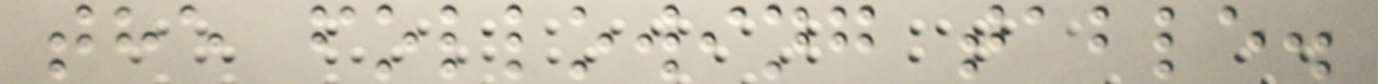the following table.
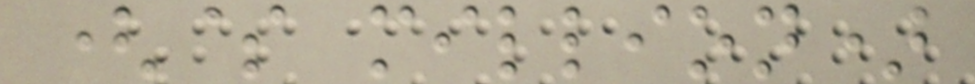($ million)
